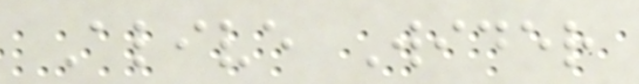Alive Wider
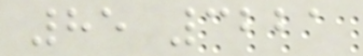85 3221
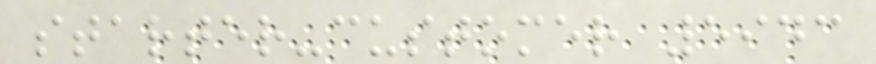starter-customer 5943
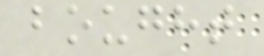bought
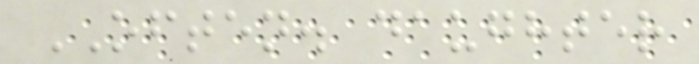OFTEN. daughter
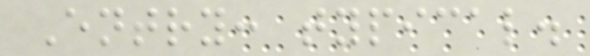Entry: typical.
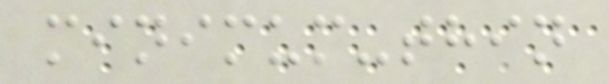minimum-thin
